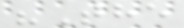"The
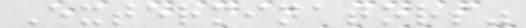Exterminators"
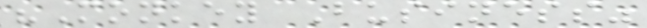"Monkey Business"
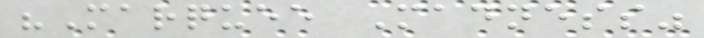"Marquee Madness"
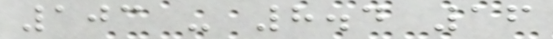103 - 8.4 16
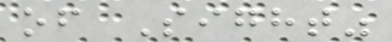of Sight"
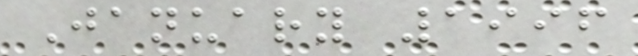January 1996
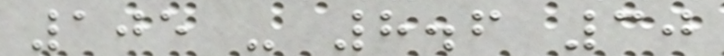105 - 8.6 30
